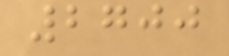2700
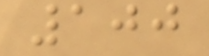100
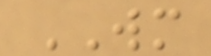WM
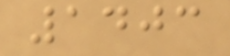1403
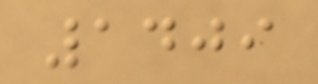1409
